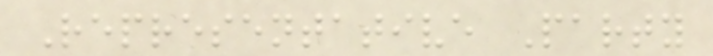Representative Party
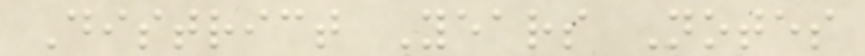District Years Notes
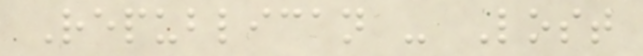Republican - Lost
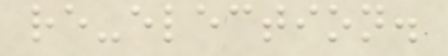re-election.
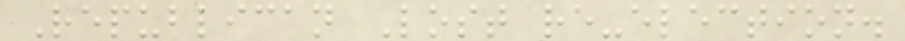Republican Lost re-election.
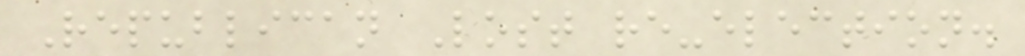Republican Lost re-election.
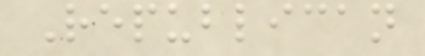Republican
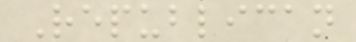Republican
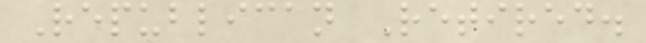Republican Retired.
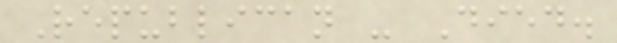Republican - Died.
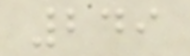249
